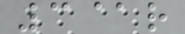3@r
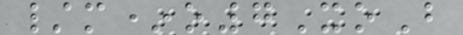/m*o7XoB
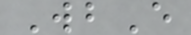WbE
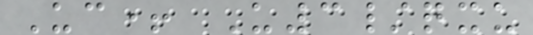Uc+ U3/qxu
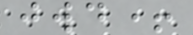jwd+
